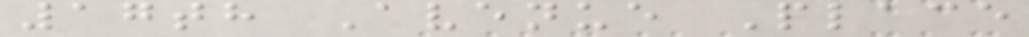17th Avenue Place
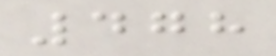478
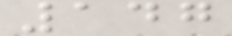147
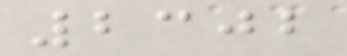2302
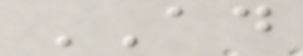AD
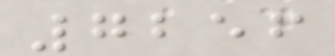7256
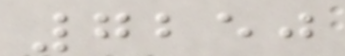7250
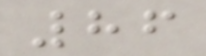86
